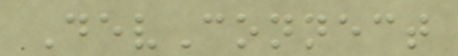DevConnect
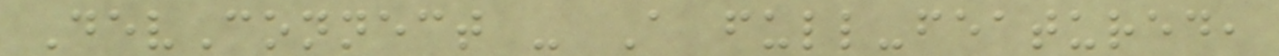DevConnect - A full-featured,
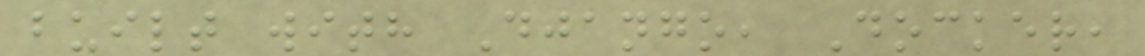built with Django, Docker,
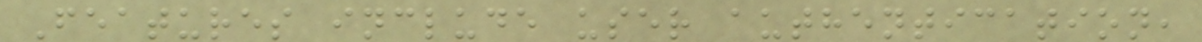Features include user authentication,
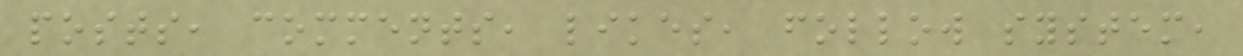posts, comments, likes, follow system,
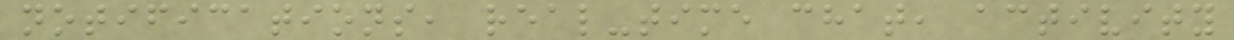notifications, real-time chat, activity
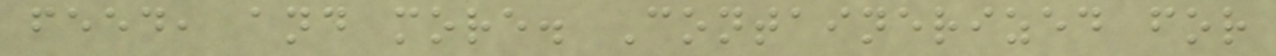feed, and more. Containerized for
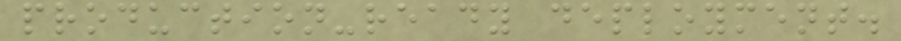production-ready deployment.
